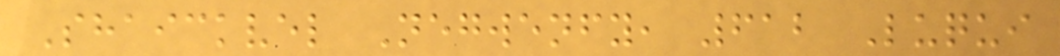Shaickvel Negwenfy, 612 Luqui
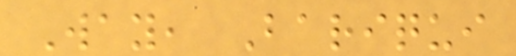Way, Bariqui
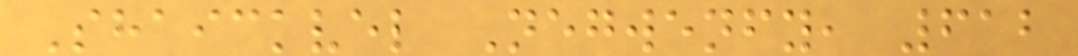Shaickvel Negwenfy, 612
